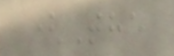(The
